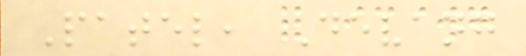Patel, Devang
